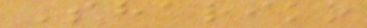Shariko
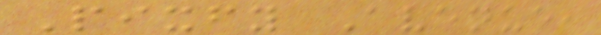Pixfy Avenue,
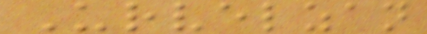Urvelzan
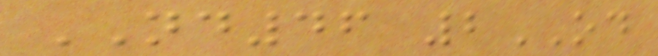ND46 2OD
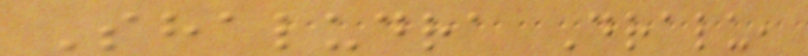Shaludra Dralu,
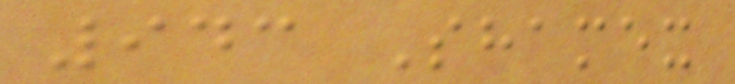943 Shamex
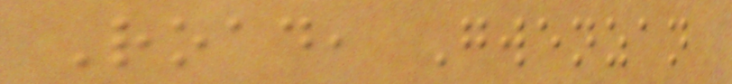Road, Gwenzan
